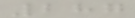287
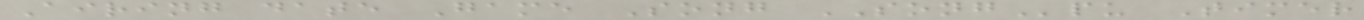Airing date Game Song SONGpu Timer
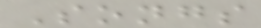Songs
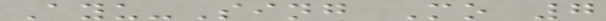Ayu-Sing Mo 7
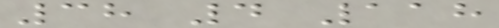38 4 118
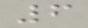6
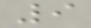9
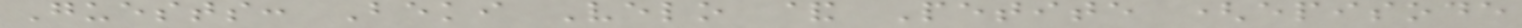Guests: Beki Velo & Petite (episode
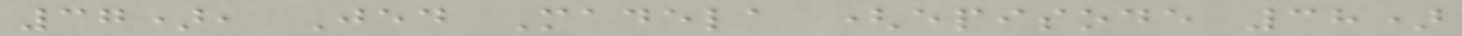37), Jed Madela (episode 38)
